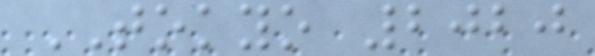TOKYO 2020
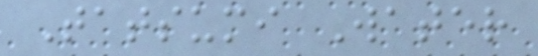Tatsumi Water
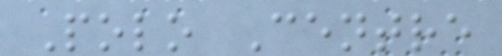Polo Centre
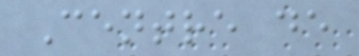Centre de
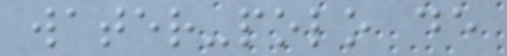water-polo de
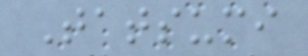Tatsumi
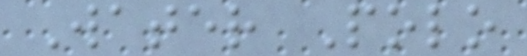Water Polo
